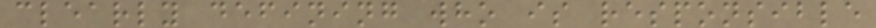clearly defining who is responsible
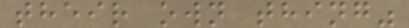their own thing"
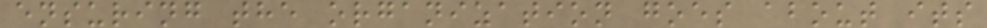ensuring the organization goes about its
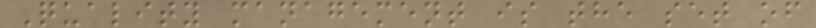Quality management is the set of
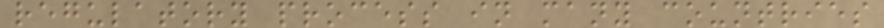regulatory process in many countries
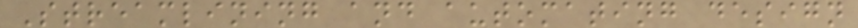Streamlining and automating design
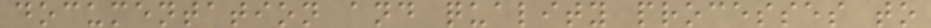documentation and quality processes to
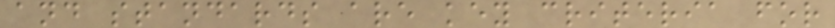and standards are key criteria for
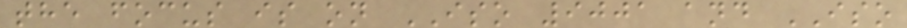the focus is on ISO 9001 and ISO
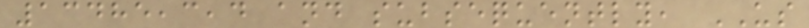13485,3,4 and subsequently, US
